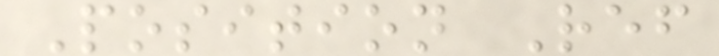Position Ref
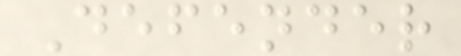Defender
